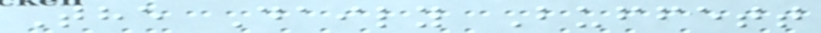The Daily Buffett
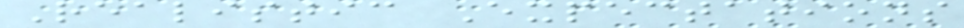Realistic Expectations
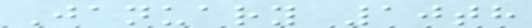January 10th
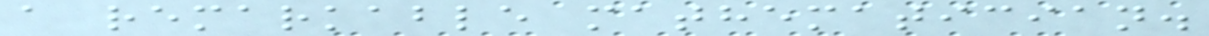a remarkable mathematician.
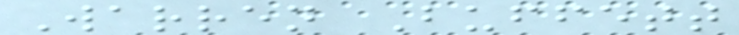Warren Buffett
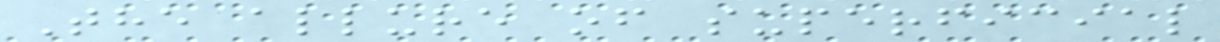The allure of superficial
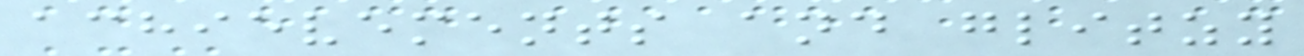achievements and glitzy
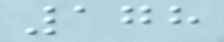178
